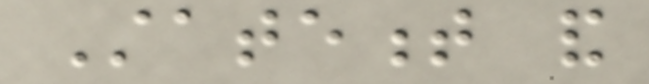Statement and
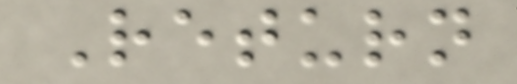Return
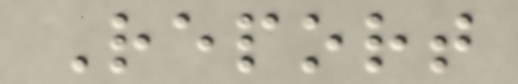Report
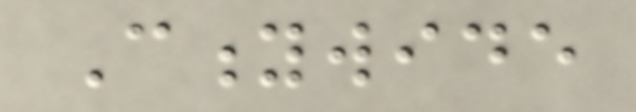Citywide
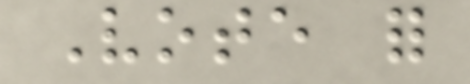Vote for
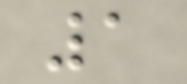1
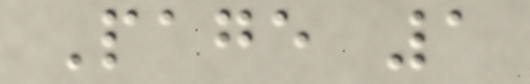Page 1
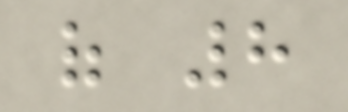of 8
